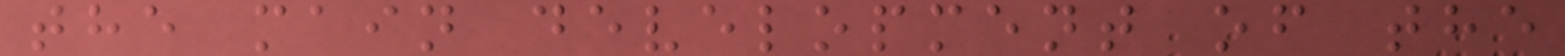the main development of the
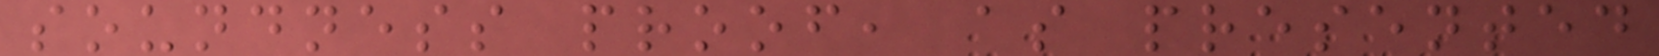soundness proof, as presented
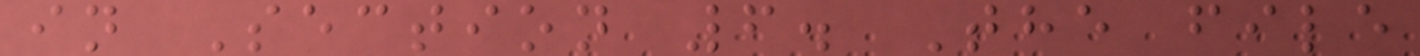in Section 6. The file
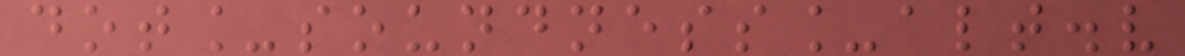dot_soundness_alt.v
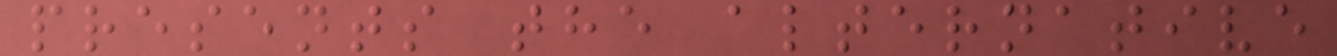presents the alternative
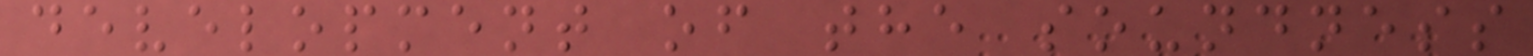development of the soundness
